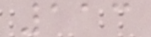113
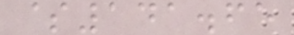$141.65
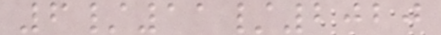6/11/2020
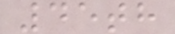45th
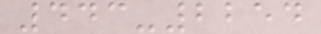443-2254
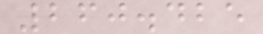260.425
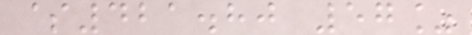$421.80 57%
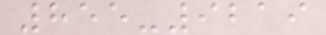855-9219
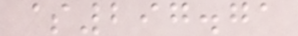$297.71
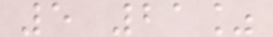5 21%
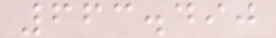663.490
